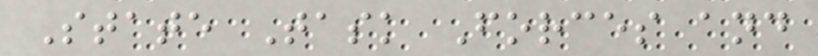State Task Forces and
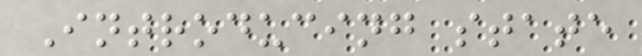Introducing state
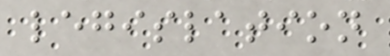legislation
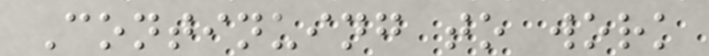Continuing to work
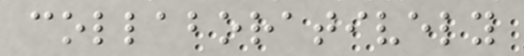collaboratively
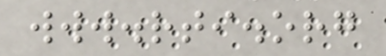www.rti.org
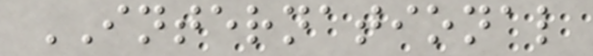INTERNATIONAL
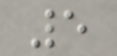5
